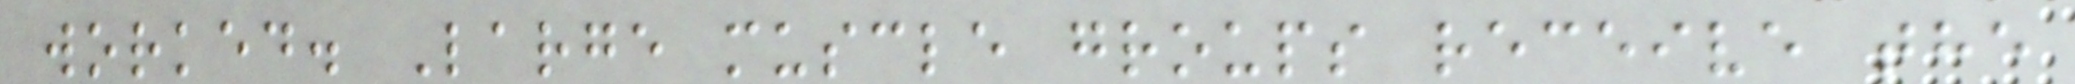worked. Large muscle groups receive the
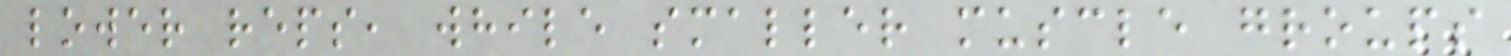lower reps, while smaller muscle groups
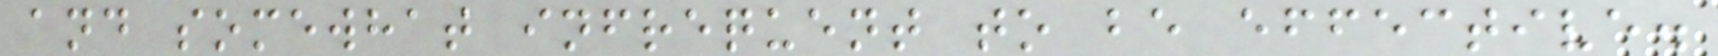and somewhat infrequent to be effective.
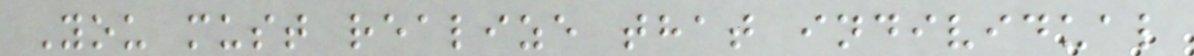You must realize that individual
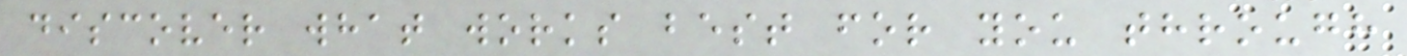discover what works best for you through
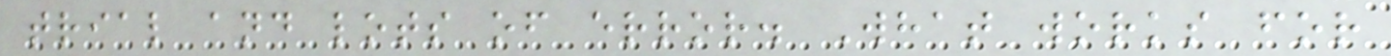trial and lots of error. What works for
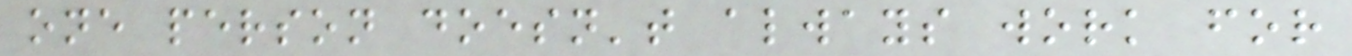one person doesn't always work for
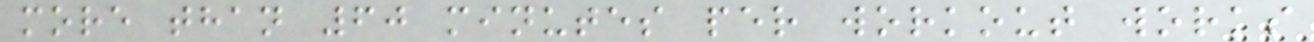more than 60 minutes per workout works
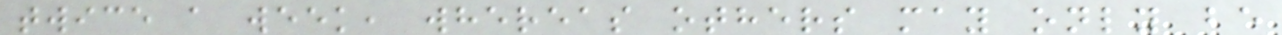twice a week, whereas others may only be
